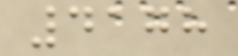4178
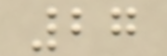27
